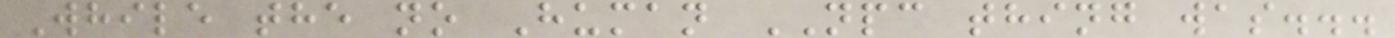While the no Human NPC thing was...
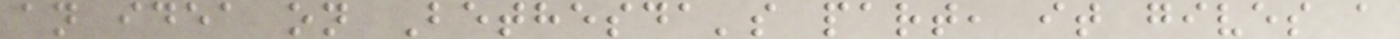an idea on Bethesda's part, it gives a
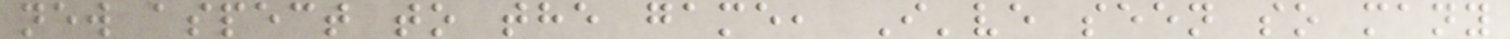new aspect to the game, I've seen so many
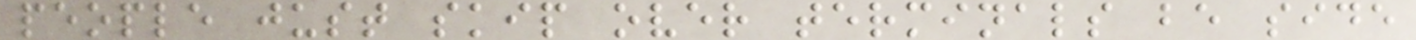people just skip over terminals be side
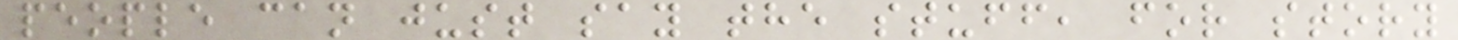people can just say the stuff, for story
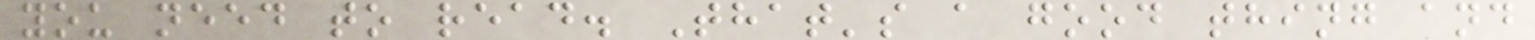you need to read. That's a good thing and
